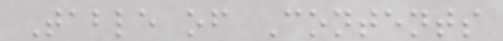Table of Contents
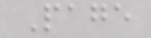Page
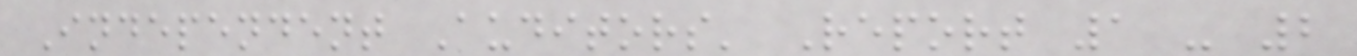Independent Auditors' Report 1 - 2
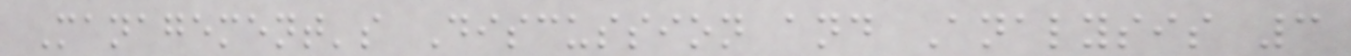Management's Discussion and Analysis 3
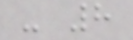- 8
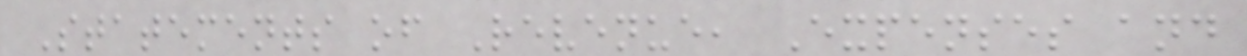Statements of Revenue, Expenses and
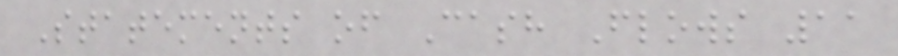Statements of Cash Flows 11
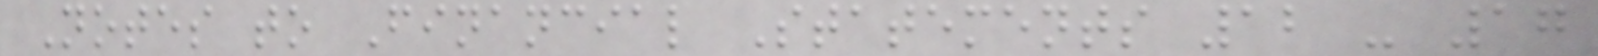Notes to Financial Statements 12 - 17
